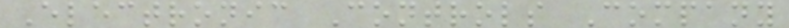Electronic Controls Company
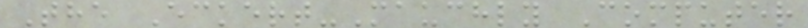The Eckert-Mauchly Computer
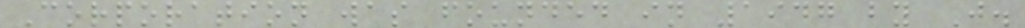Corporation was founded in 1947 by J.
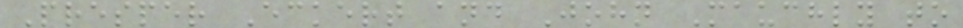Presper Eckert and John Mauchly to
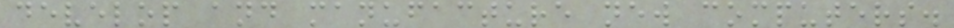develop and manufacture new computers.
